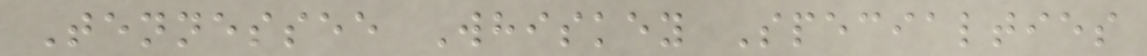Tennessee Whiskey Specialties
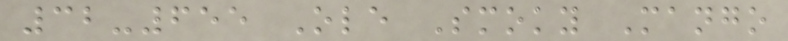32-655 Ole Smoky Mango
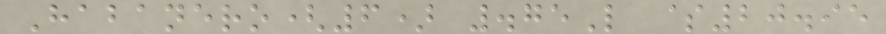Habanero(6) .75L $20.95
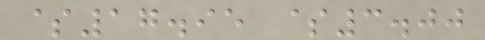$17.95 $3.00
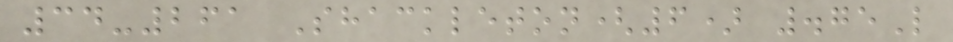34-261 Shackleton(6) .75L
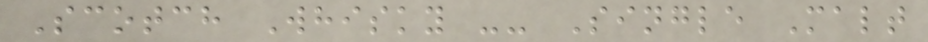Scotch Whisky -- Single Malt
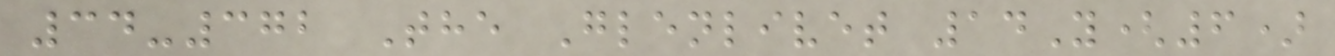34-372 The Glenlivet 14Y(6)
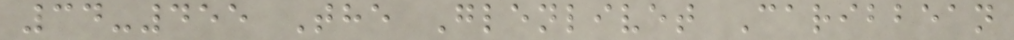34-455 The Glenlivet Caribbean
